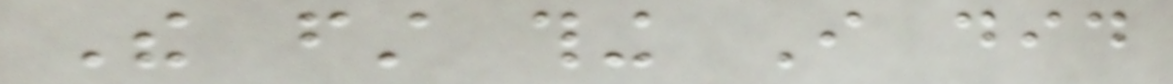The first thing I did
